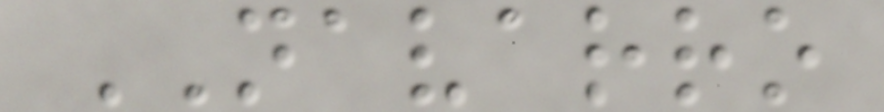NAVARRO
